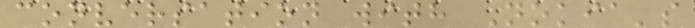conversation with Nokia's
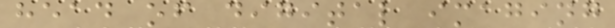head of digital imaging
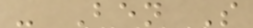- Ben S
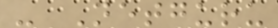- Netguru
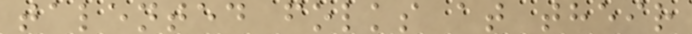talented folks at their
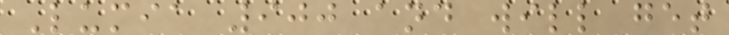Lumia 900 and will get
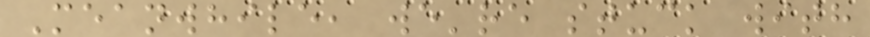Meanwhile, we're stuck with
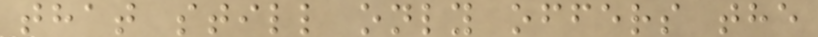that still only offers the
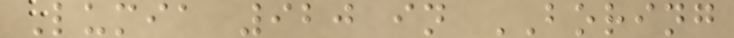Lumia 920 in BORING
